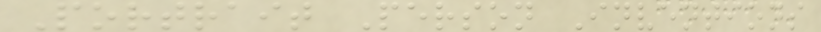Portrait Person Inventions
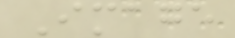Image
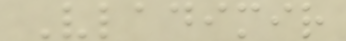Vladimir
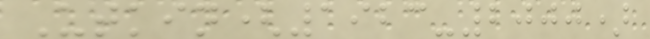Utkin(1923-2000)
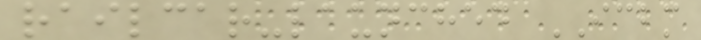railcar-launched ICBM
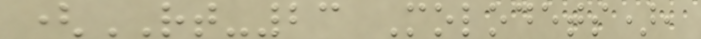(RT-23 Molodets),
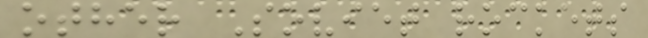other Soviet rockets
